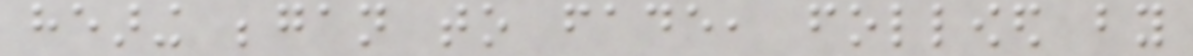hearing began to fade, followed by
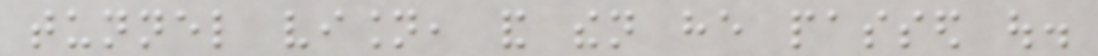tunnel vision, and then he passed out.
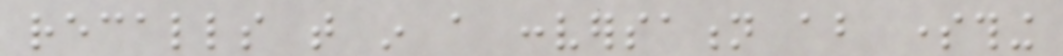recalls that in a conversation about something
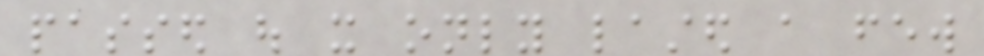passed out it only lasted a few
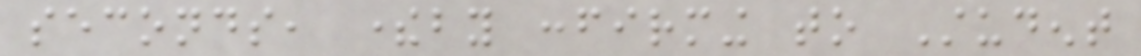seconds, thereby confirming to Student
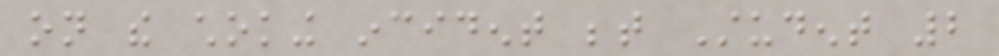on the choking incident between Student 2
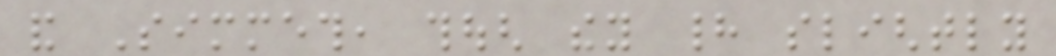and Simmeth, though they had slightly
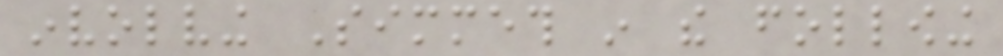involving Simmeth in the following
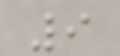9
